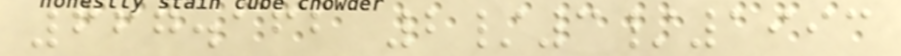667.162 2/3/1993
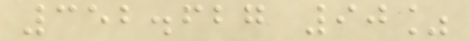352.627 90%
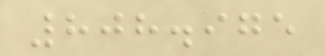808.975
